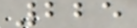225
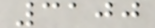3100
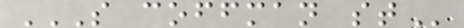S COFFMAN ST
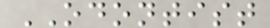ODONTIST
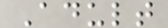Adult
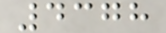4378
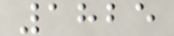1825
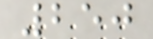250
